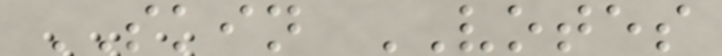SKIN VOTES
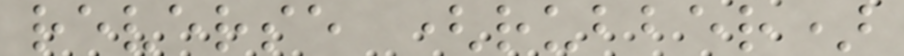reverse (rubber)
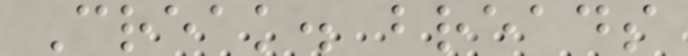Creak. breads
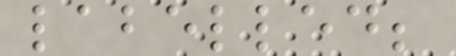labelled;
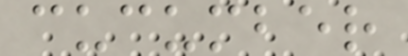cucumber
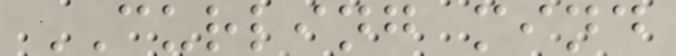CURLING mind
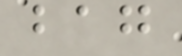bag
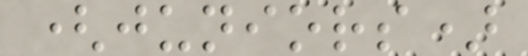(juniors)
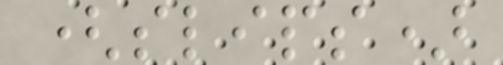(slips)
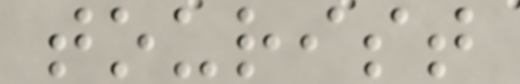tourist
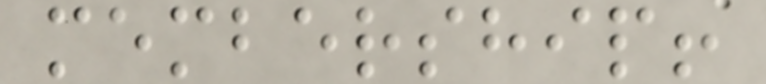membership!
